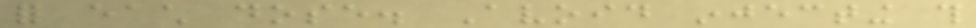for each dose. Avoid injecting this
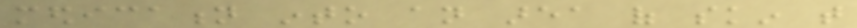medication into an area of skin that
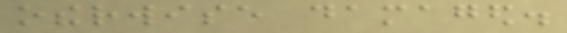otherwise damaged.
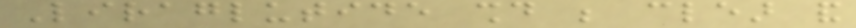Liraglutide should be clear and
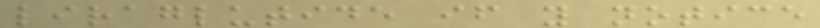liraglutide if you notice
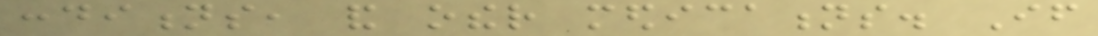conditions, and other medications. If
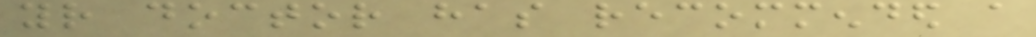your doctor has recommended a
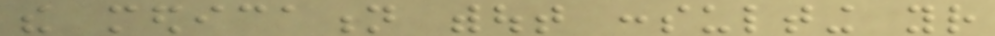the medication without consulting your
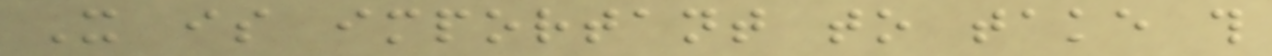It is important to take this
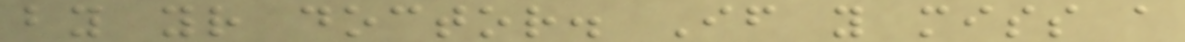by your doctor. If you miss a
